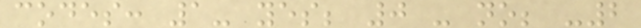codes: 1- yes; 0 - no; -2
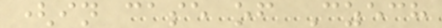(in case of Czech
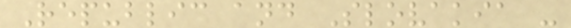Republic and Slovakia -
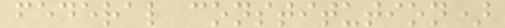federal constitution)
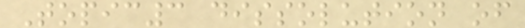Topic3 dissolution of
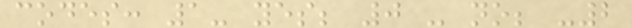codes: 1- yes; 0 - no; -2
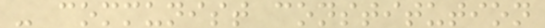- communist constitution
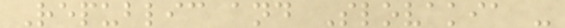Republic and Slovakia -
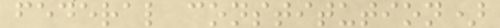federal constitution)
